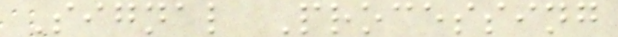Signal Processing
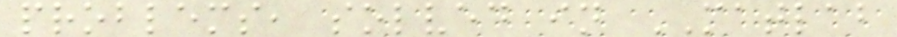problems, solved in MATLAB
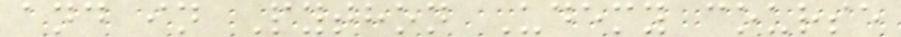and in Python Udemy course
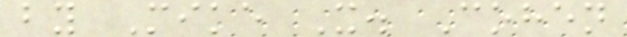by Mike X. Cohen
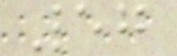57
